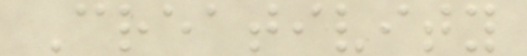Creativity
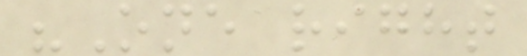"One right
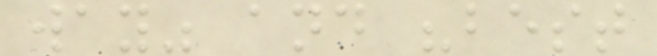way" and "best
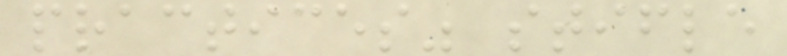practices" stifle
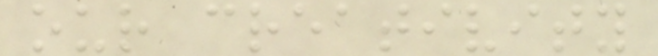our creativity
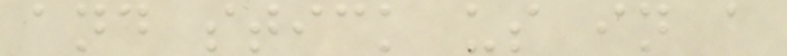and stick us in a
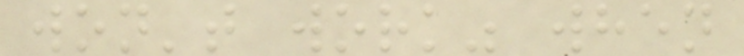won't work" when
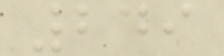249
